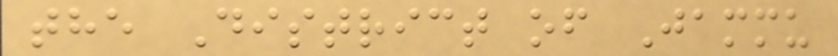the District of Jammu
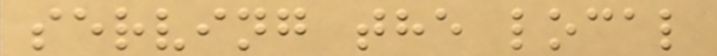serving the local
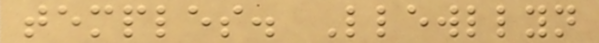temples. Llewllyn
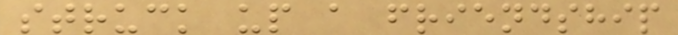struck up a friendship
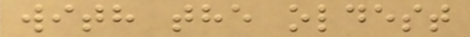with the oldest
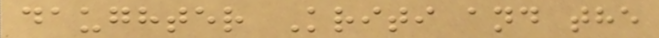daughter Kriti and the
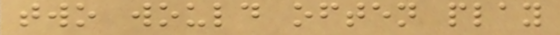two would often play
